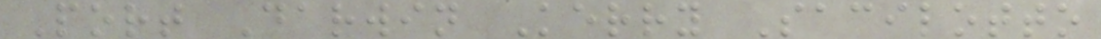Port Darwin Kerry Sacilotto
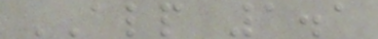ALP 1.1
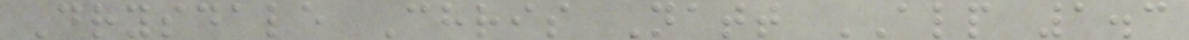Drysdale Chris Natt ALP 1.3
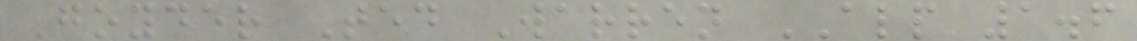Goyder Ted Warren ALP 1.6
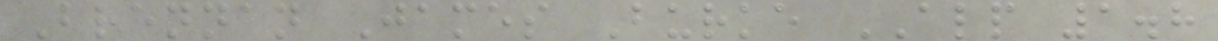Brennan James Burke ALP 1.8
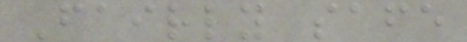Fairly safe
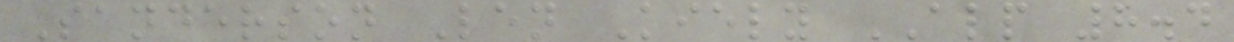Sanderson Len Kiely ALP 8.4
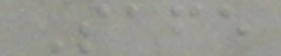Safe
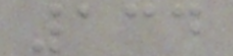134
